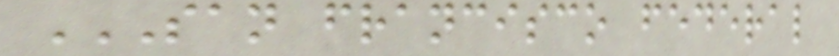SAN FRANCISCO FEDERAL
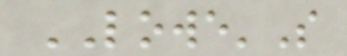LOWE'S
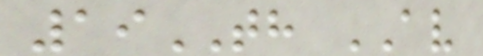19TH AV
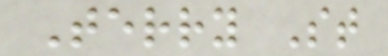Terry St
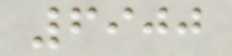6900
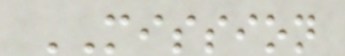MISSION
